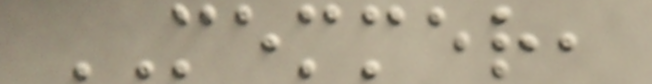MEMMER,
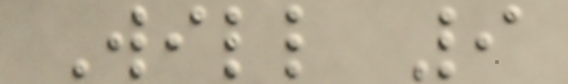Will 9
